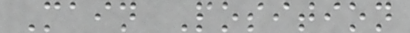Main Position
